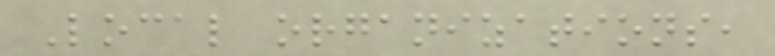Local organizations,
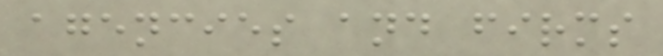agencies and firms
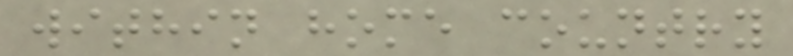within home country
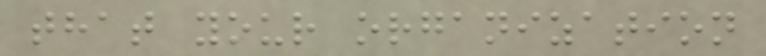that your organization
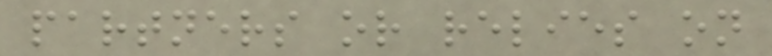partners or relies on
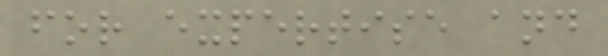for expertise and
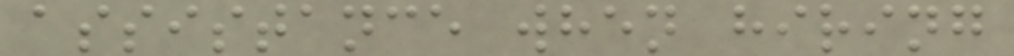assistance when hiring
